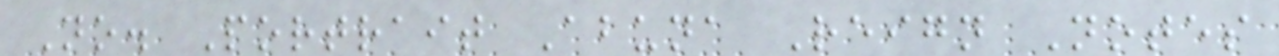No. Portrait Abuna Reign Notes
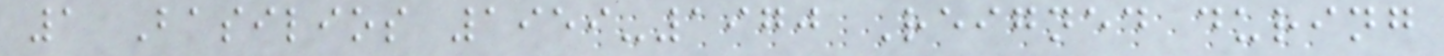1 Basilios 1959-1970 Reigned during
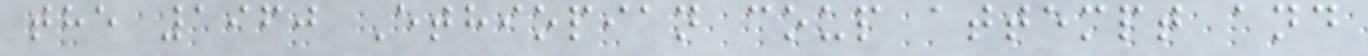the 1960 Ethiopian coup attempt and
